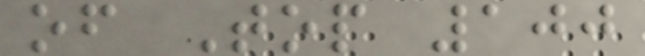of Top 100
